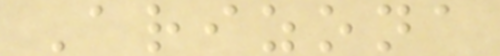Arizona
